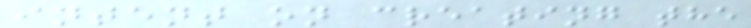intent on creating the
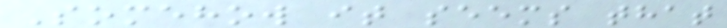Somehow it seems that
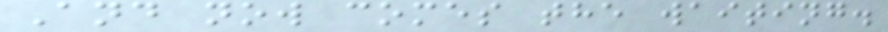And now comes the waiting.
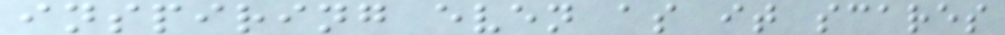inspiring even as it scares
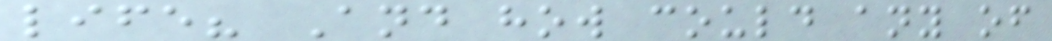life? And how could any of
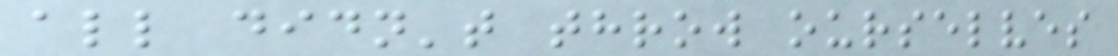all didn't throw ourselves
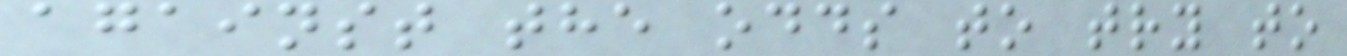against the odds to try to
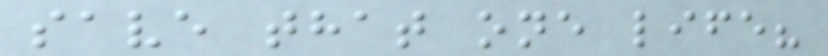save that one life?
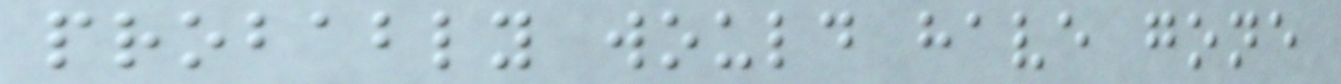probably would have gone
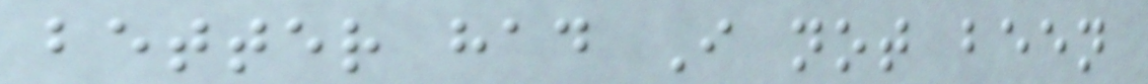better had I not been
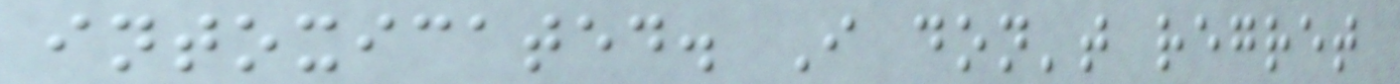intoxicated. I don't regret
